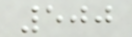500
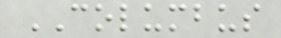COLUMBUS
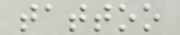tattoo
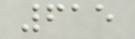615
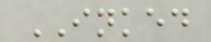INKED
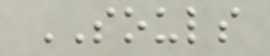SOULS
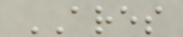ARES
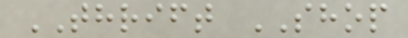THRIFT SHOP
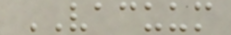VACUUM
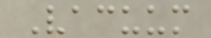Vacuum
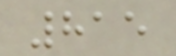815
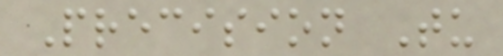Precision Tu
